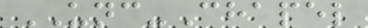UNC-Chapel
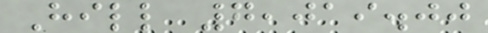Hill 7,019.00
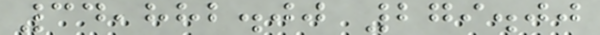34,882.00 279.00
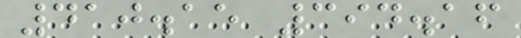410.15 394.16
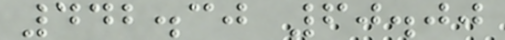442.30 60.00
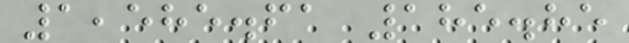1,585.61 185.85
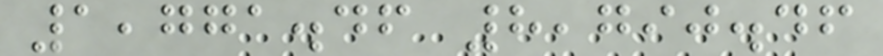1,771.46 8,790.46
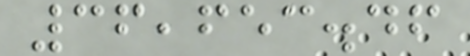36,653.46
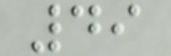49
